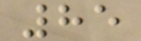85
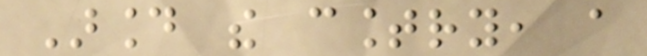Around the country, a
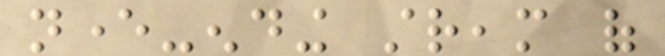never-ending stream of
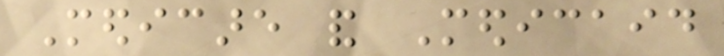Medicare and Medicaid
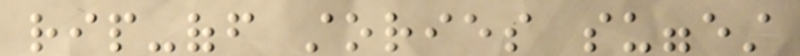rip-off stories suggest
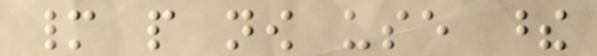many people now use these
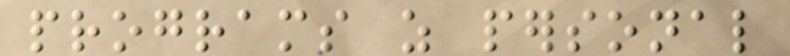programs as personal
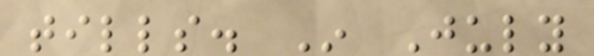tills. In July
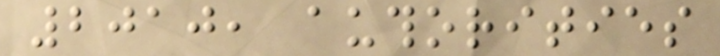2010, authorities
